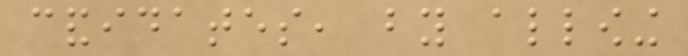candidates, by allowing
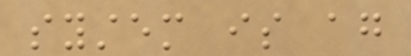system is again
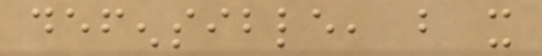defensible, but it
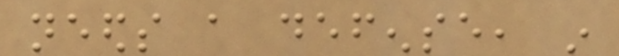needs a defense, in
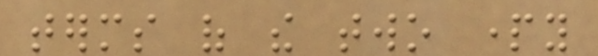terms of the two party
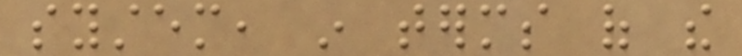system, in terms of the
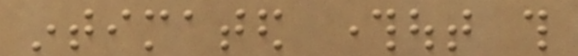intimated throughout this
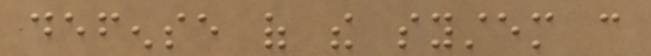defense of the system can
